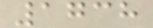1738
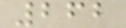262
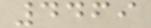4469
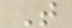T
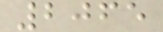2065
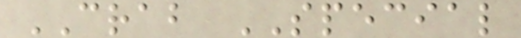CRAB SPECIAL
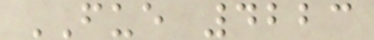FUE 4223
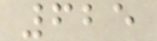625
